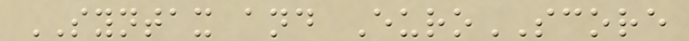SYNTAX and EuroSCORE
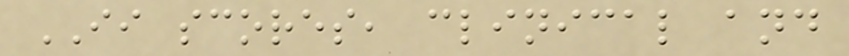II scores, clinical and
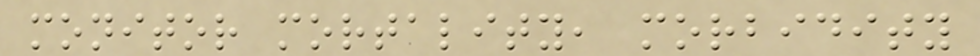monitor mortality, morbidity
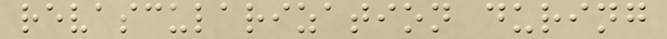revascularization during
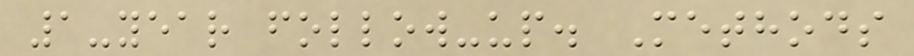1-year follow-up. Methods
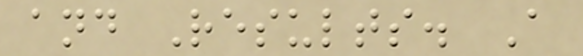and Results. A
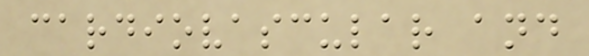cardiovascular and
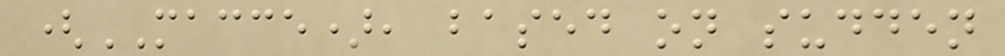(MACCE), based on sudden
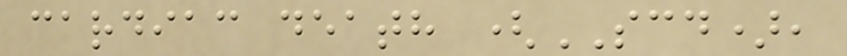cardiac death (SCD),
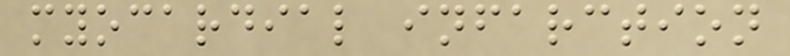myocardial infarction
